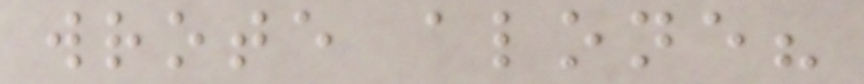wrote alone?
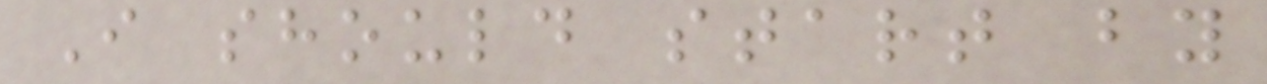I should start by
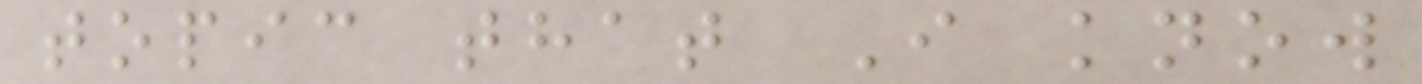topic that I know
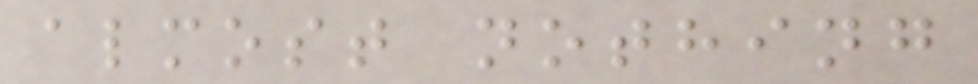almost nothing
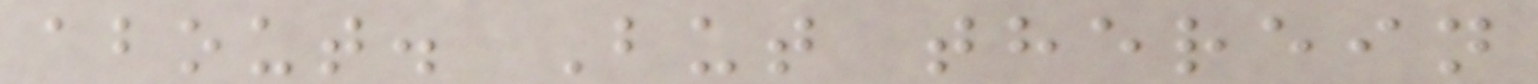about. But therein
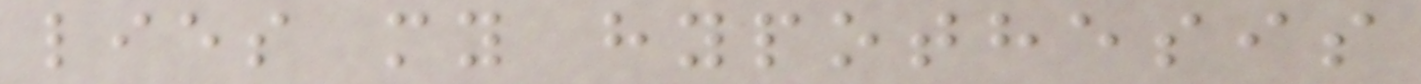lies my hypothesis
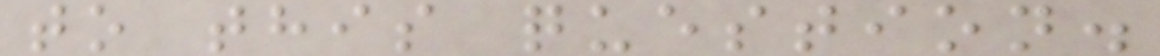to this question.
